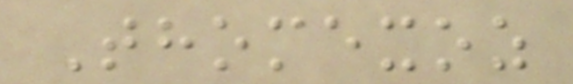Thomexoz
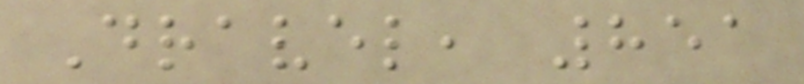Dravel, 851
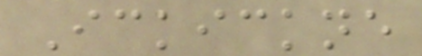Ickickne
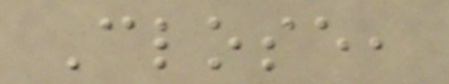Close,
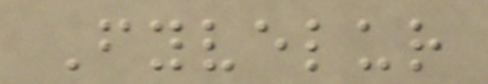Fyvelur
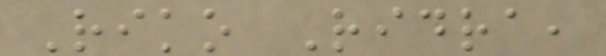Riko Ridra,
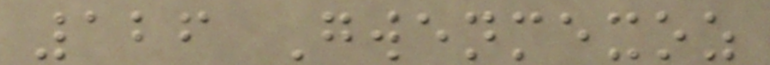126 Gwenmexoz
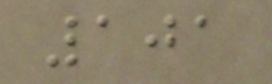101
